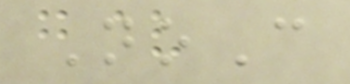NoC
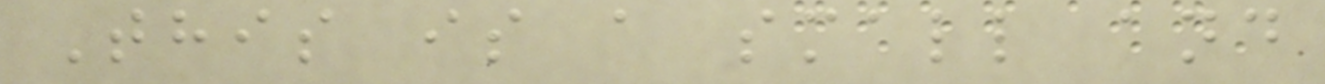This is a small and
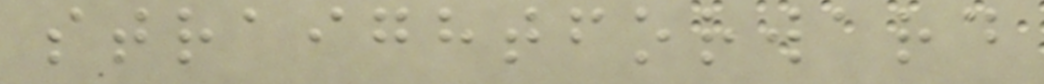straightforward
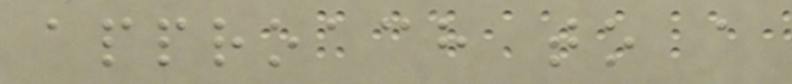approach to a
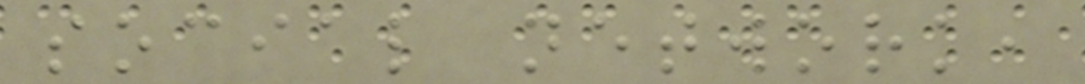social network,
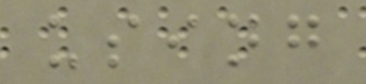using
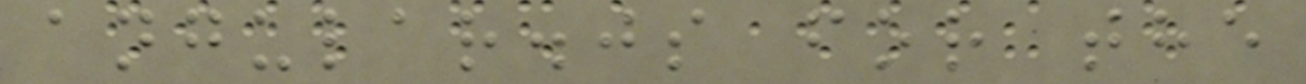angular.js for the
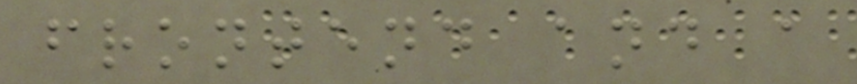frontend and a
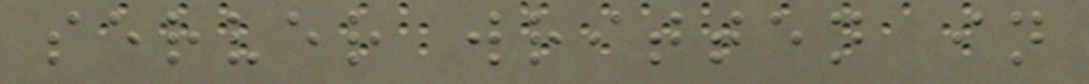server written in
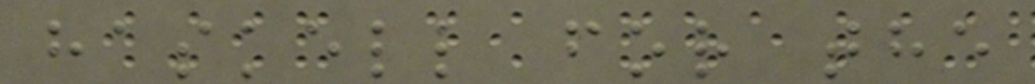haskell for the
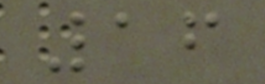16
